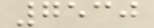7530
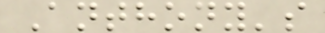Anthony's
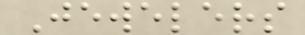Jewelers
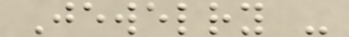Jewelry -
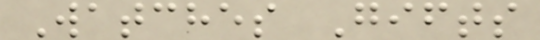Watches Gifts
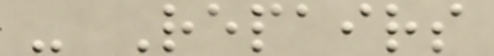- Repairs
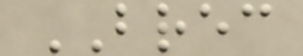BREC
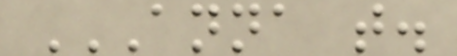ANNA T.
